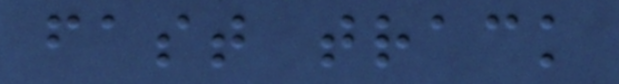fast track
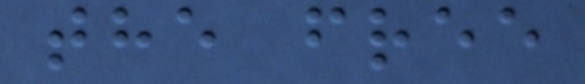the free
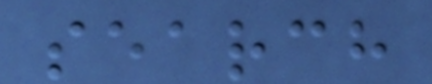search
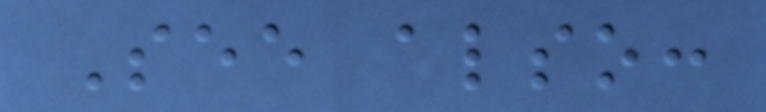See also:
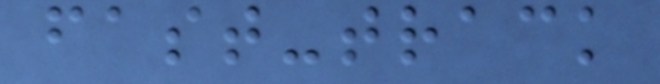fast-track
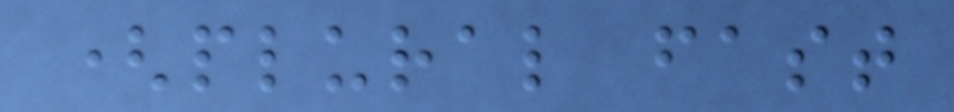(plural fast
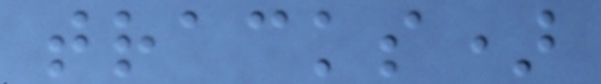tracks)
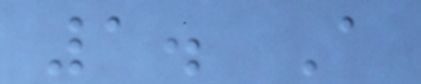1. A
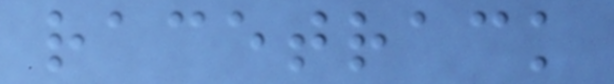racetrack
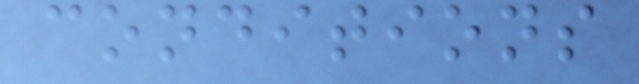conditions
